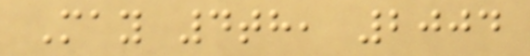May 4th, 2004
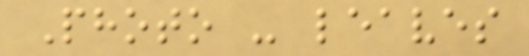Photo - leaves
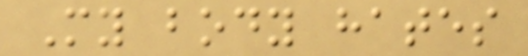My body hates
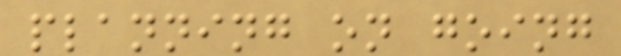planning on going
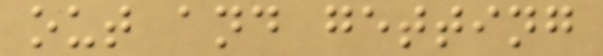out and getting
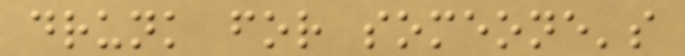drunk for someone's
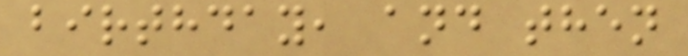birthday, and then
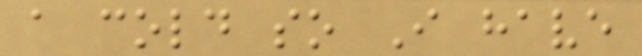a cold so I have
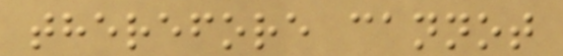therefore cannot
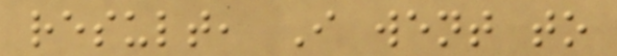result, I went to
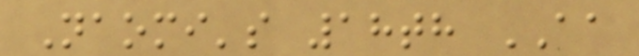Naomi's 18th AA
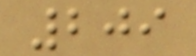209
